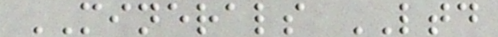MINERALS LTD
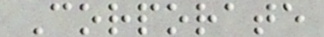Corporate
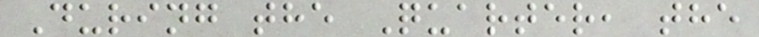During the Quarter, the
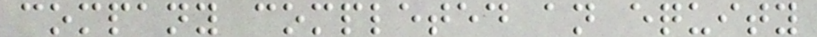company completed an equity
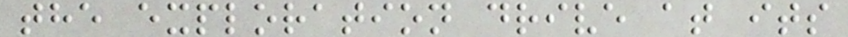the exploration drive at its
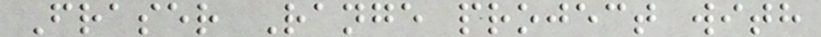Fraser Range project with
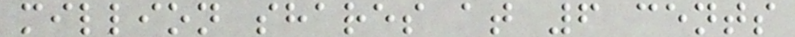million shares at 6 cents
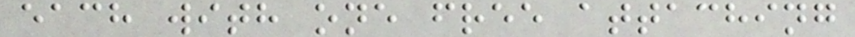each with one free attaching
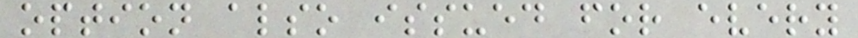option also issued for every
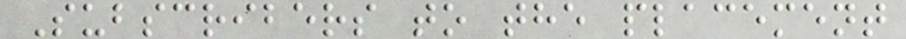Subscribers to the placement
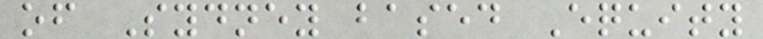of Sydney based Equity
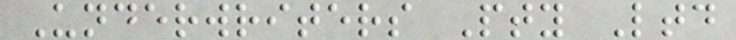Underwriters Pty Ltd
